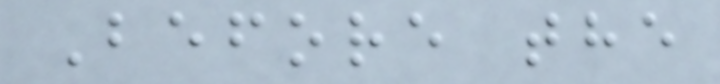Before the
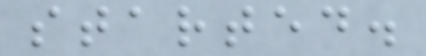started.
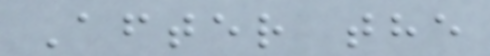After the
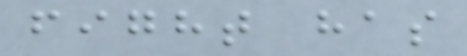fight has
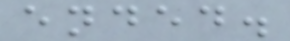ended.
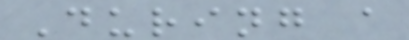During a
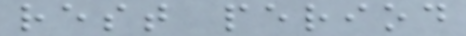rest period
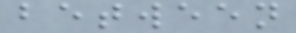between
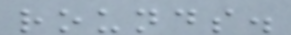rounds.
